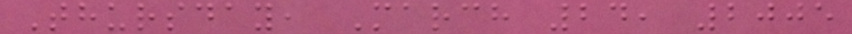Thursday, March 24, 2005
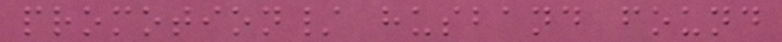promotion/ husband found
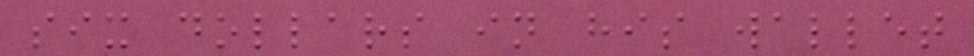six dollars in his wallet
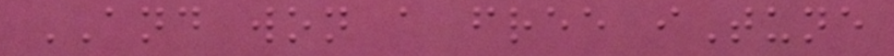AND won a free iTune
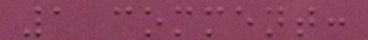1 comment:
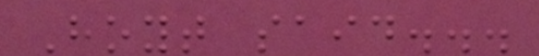Hoyt said...
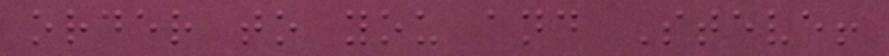order to you and Steve!
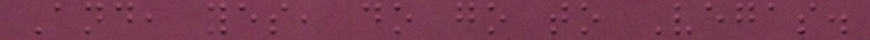And, yes, do go to Vegas.
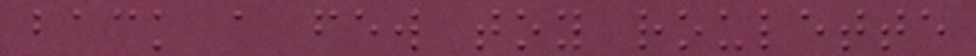back a few toy roulette
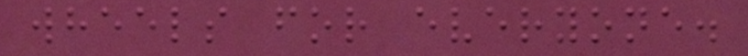wheels for everyone.
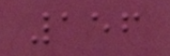156
